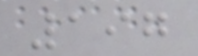197
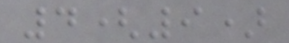4(9)
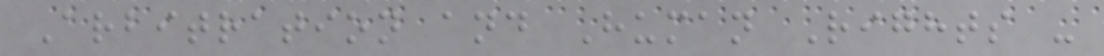Arbitration and Human Rights -
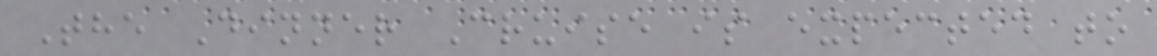The Dinner Cruise is expected to
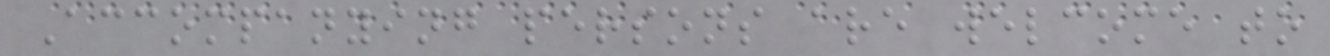Accompanying persons are welcome to
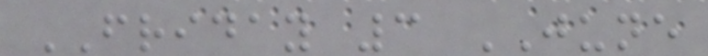FRIDAY 3 JUNE
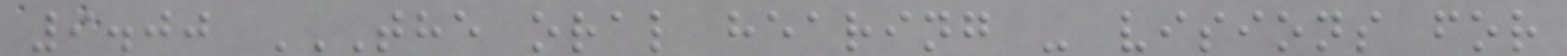9.00 THE ORAL HEARING - VISIONS FOR
